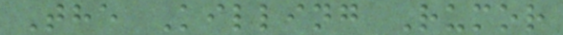The Killing Rumor
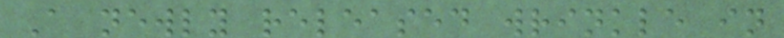A newly released wrinkle in
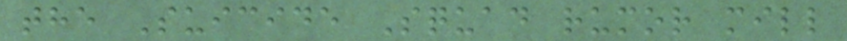the Suicide Squad rumor mill
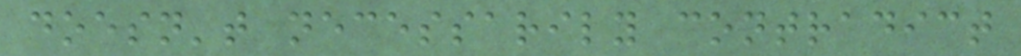doesn't necessarily contradict
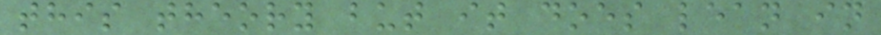this theory but it does lean in
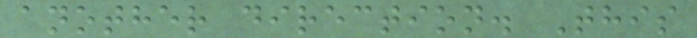another direction. This
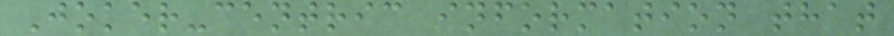Joker-centric information that
